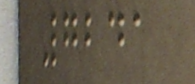7241
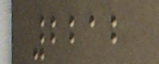2212
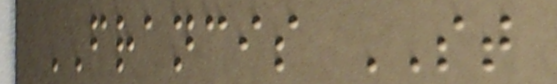FRANCIS ST
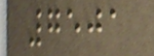7501
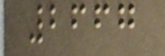2667
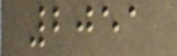2051
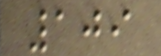109
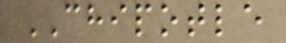CHIPOTLE
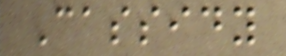Cassidy
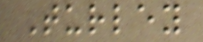Turley
